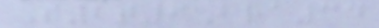S2t9Bra34
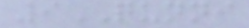9QUNNI
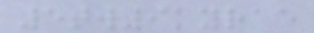5tw9kyrae
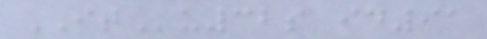ITu32s id91
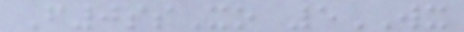F0ssXo 5WX
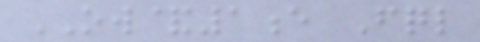OW&1e Fql
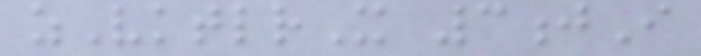zVktlrX 3jI
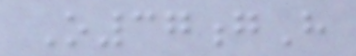O37gH
